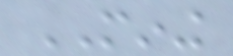MINING
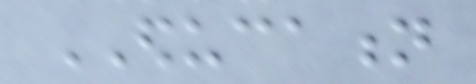EDUCATION
